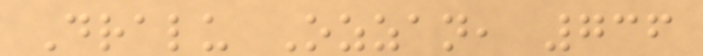Dralu Ozzan, 736
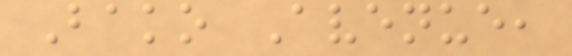Bako Avenue,
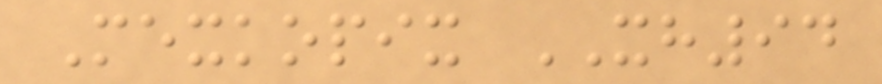Mexkopix XH94
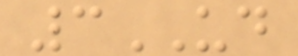3UD
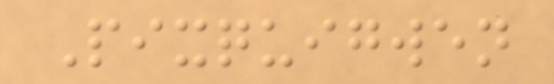Pixquigwen
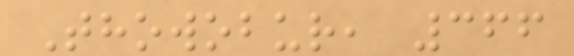Thowobur, 366
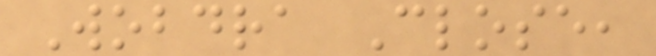Wobdra Close,
